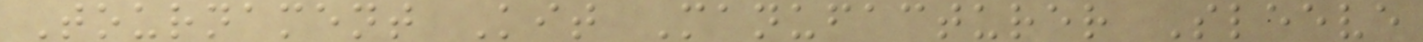Tournament Kit Manufacturer Sleeve
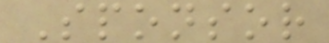Sponsor
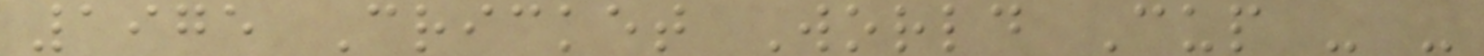1975 Cricket World Cup - -
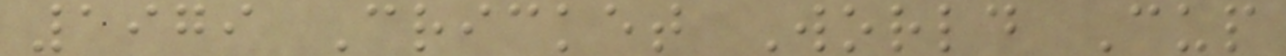1979 Cricket World Cup
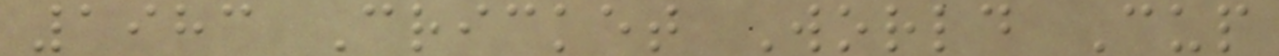1983 Cricket World Cup
